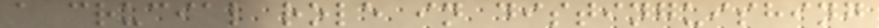a crucial role in distinguishing
